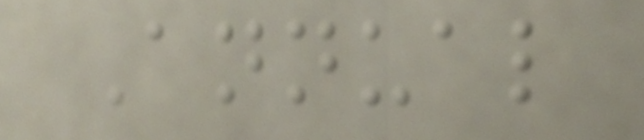Annual
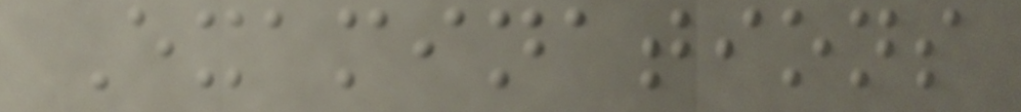Examinations
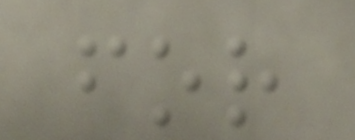for
